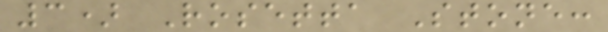3) Rosetta Stone:
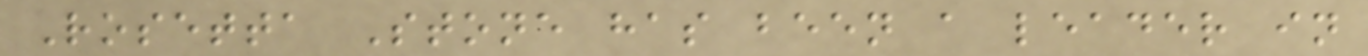Rosetta Stone has been a leader in
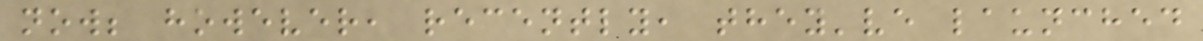now; however, recently, they've launched
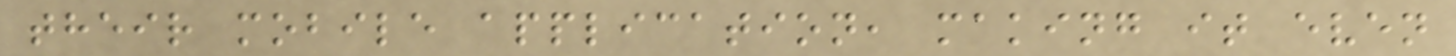their mobile application, making it even
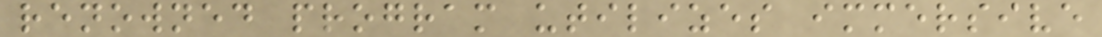renowned program utilizes immersive
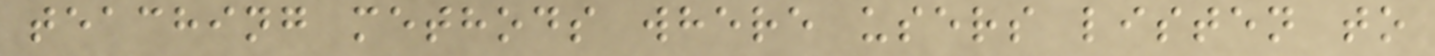teaching methods where users listen to
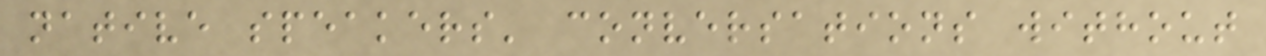native speakers' conversations without
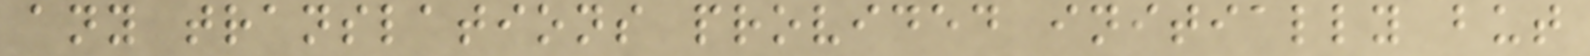any translations provided initially but
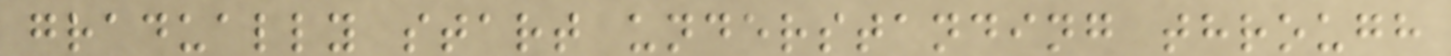gradually start understanding through
